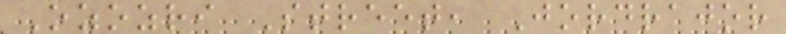Ozozri Street, Jordrajor
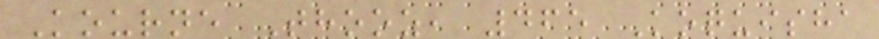Kourne Thooz, 465 Koquisha
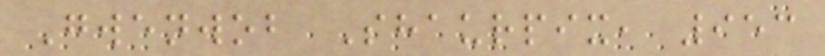Gwenwob Shaurpix, 953
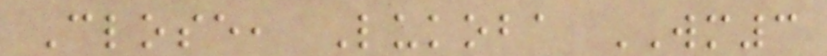Close, Lukoba WM3
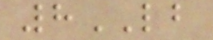8LB
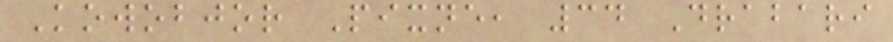Kowobjor Pixne, 34 Drabari
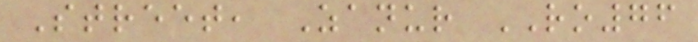Street, Zanur RO76
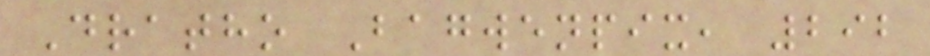Dratho Bagwenpix, 292
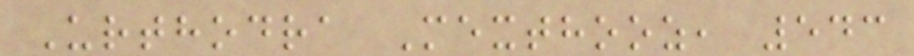Urthodra Mexthooz, 543
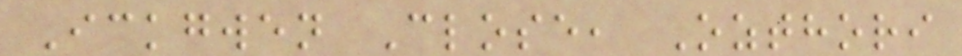Ickgwen Close, Ozthori
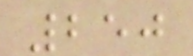250
